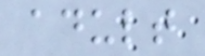adult
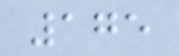175
